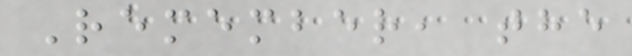Remember, the
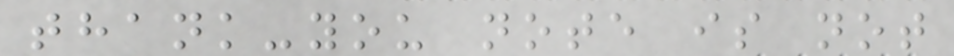thank-you note is not
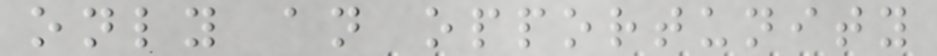only an opportunity
